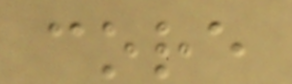core
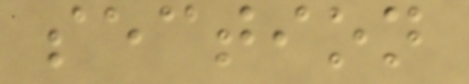section
